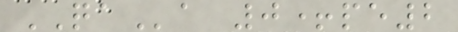QAa 0+pe2
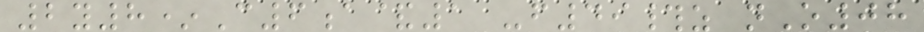2y8*C6a&1 -f49#z nO08
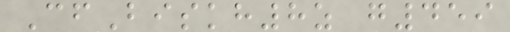CfBiskh8z g459
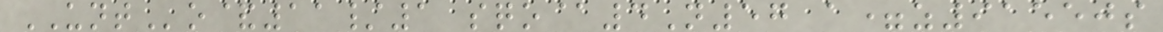UNTo&11/1 sqo@4N57 a=z91550s
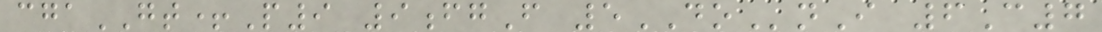cgaGT+P9 9fgF 5DOnI 6C7
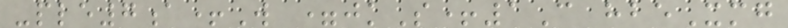-ple7a+W =jkS+1C hbeXmg
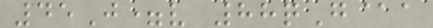45J=v 88qG@a
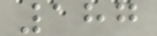187
